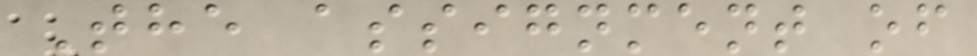The assignment of
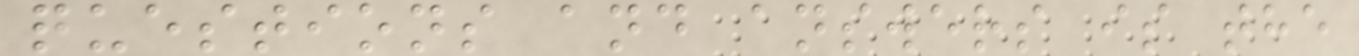questions and answers is the
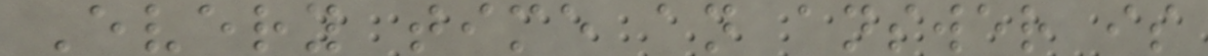Every time an answer is
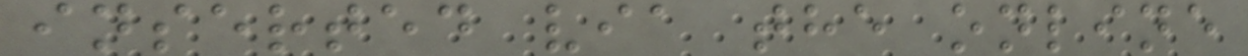inserted via the online
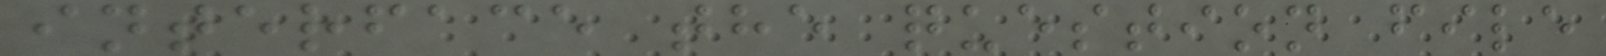interface the question file
